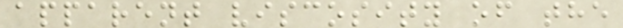apparent viscosity of the
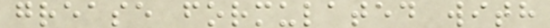grease formulated with
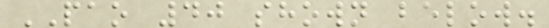PAO 40 shown below.
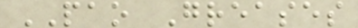PAO Greases
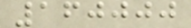160000
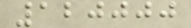120000
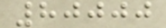80000
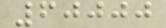60000
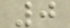0
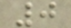0
